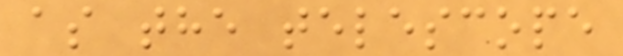as the telescope
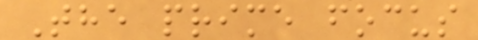The prime focus
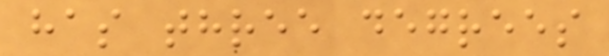has three degrees
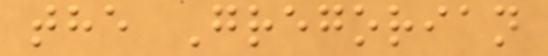the Gregorian
